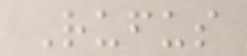Rufus
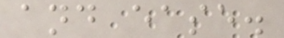and ease.
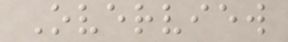Overview
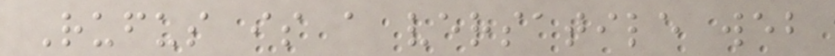Rufus is a versatile web
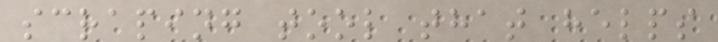scraping tool that helps
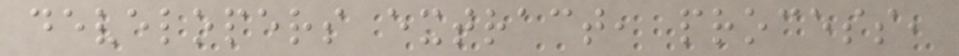developers extract, process,
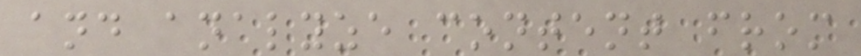and analyze content from
